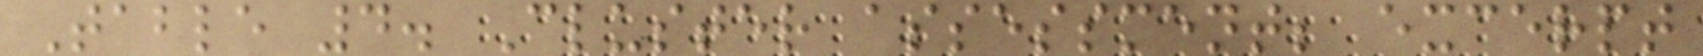Table 4. Cluster assessment; excerpt
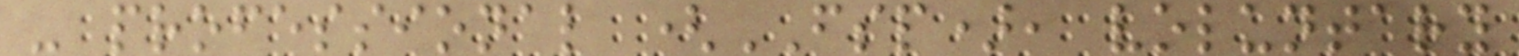- professional (FSP), voluntary
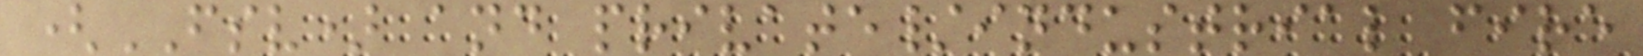(FSV) and private/industrial fire
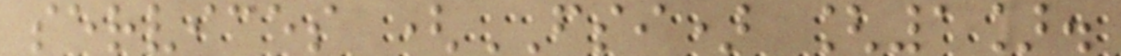services (FSI) [1].
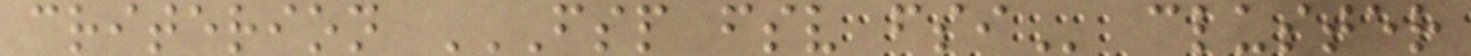criterion FSP FSV FSI cluster
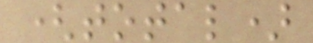(total)
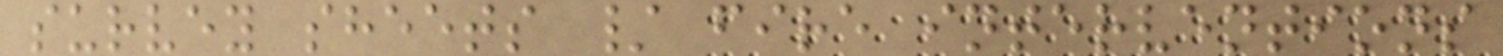survey sheets / fire interventions
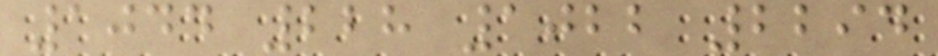1044 228 1022 2294
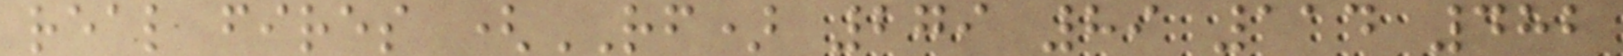real fires (RF) 279 89 114 482
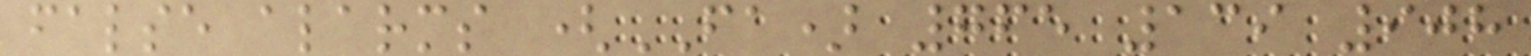false alarms (FA) 765 139 908
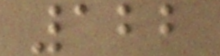122
